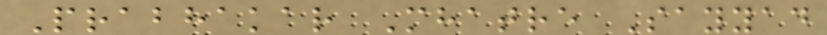Prabhakar Mhatre Sayyad
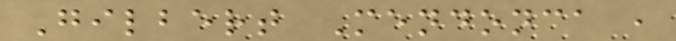Gilbert Mendonca ,
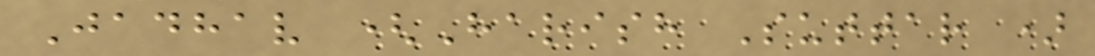Jadhav (Harish Suttar )
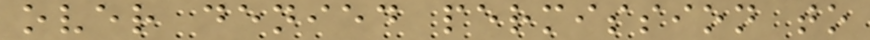over denied permission to
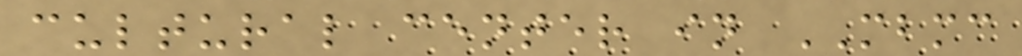cultural center in MBMC
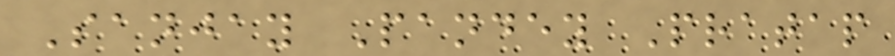Sanjay Pandey Pratap
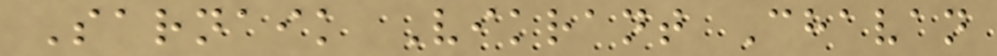Sarnaik Vikrant Chavan
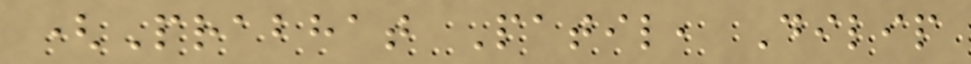(Prabhat Patil, Dilip
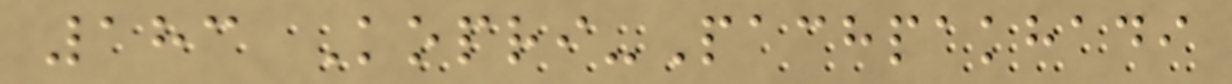183 Kopri-Pachpakhadi
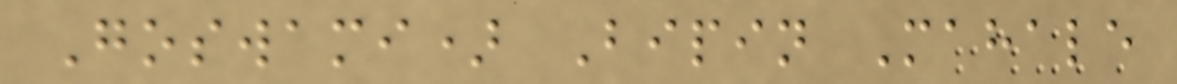Goswami) Bipin Mahale
